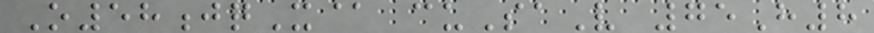O58jqX@ cuSaV 75H8
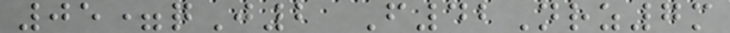05=qJ2 F42Nrz7m
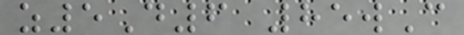z5D6 85wC
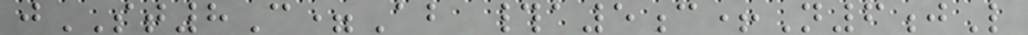jST8C=Ab #a5c+N6jL
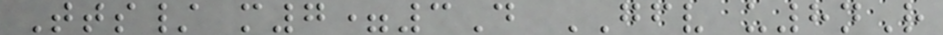Tts/ m7=3D GFV u8nR
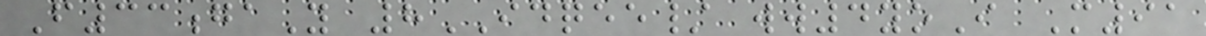F33gaY 8IDQEE/ ww4yoI M91
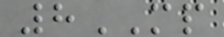8MP
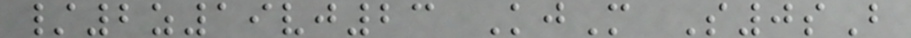/2z19vj23 KjM S0sB
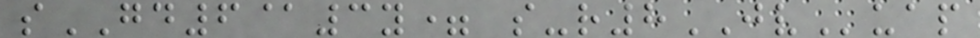sGD6@3y= s-r8JVuap
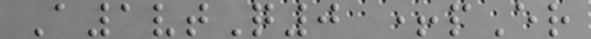A1vtQ0 +pEr
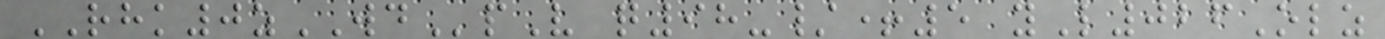RHK0zWDpV q98-/+5 yL026Olz
